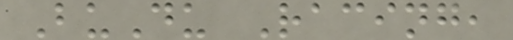BuDu Racing,
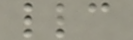llc
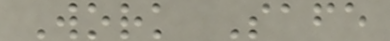Work Safe
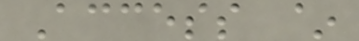Access ~
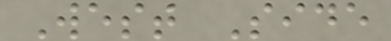West Side
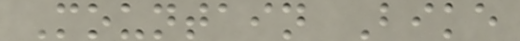Mountain Bike
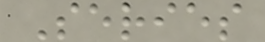Series
